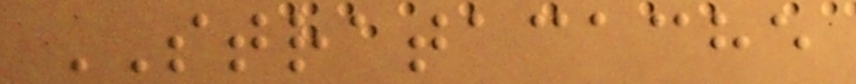STRATACACHE
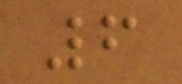6
